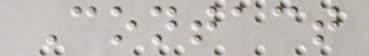Contact
